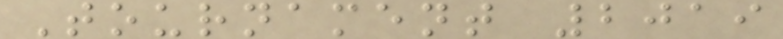Tournament 2019
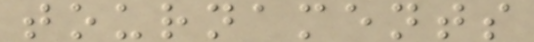tournaments
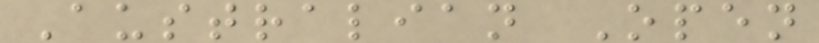Australian Open
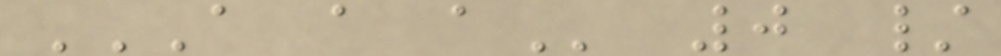A A A 0 /
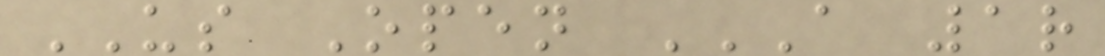US Open A 1R
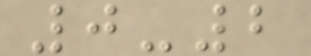0-2
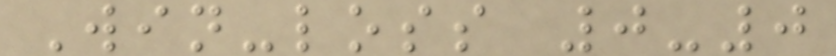Win-loss 0-0
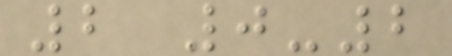2 0-2
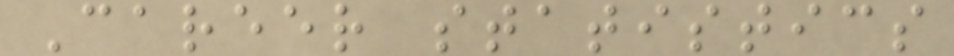Career statistics
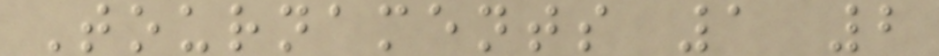Tournaments 1 2
